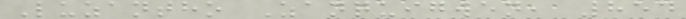Luzantho Zanquigwen, 854
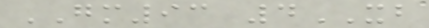GM93 4XB
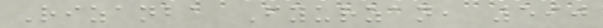Rizanba Fyurzan, 590
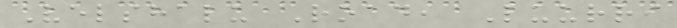Velshalu Road, Luurri
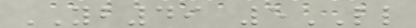YB49 5LL
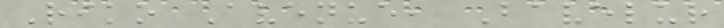Riko Avenue, Bavelur
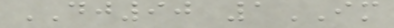DJ90 1IM
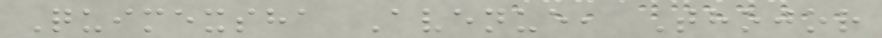Quimexsha Avenue, Thojor
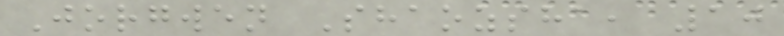Jorgwen Shaozsha, 10
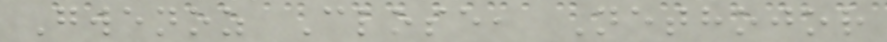Gwenoz Close, Nethojor
